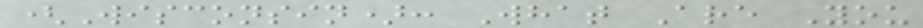(Wisconsin): What Are You
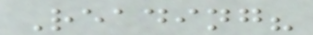Reading?
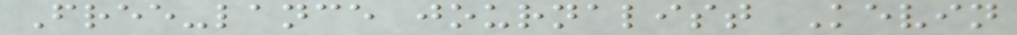Free-lance journalist Kevin
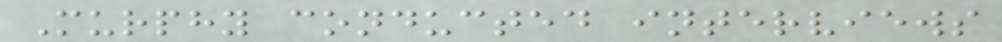Murphy conducted interviews
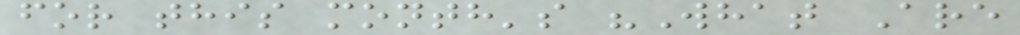for this month's "What Are
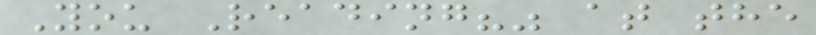You Reading?" at the
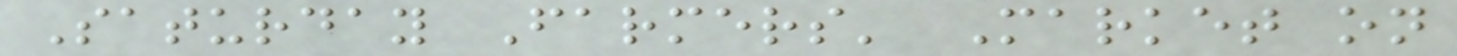Saturday Farmers' Market on
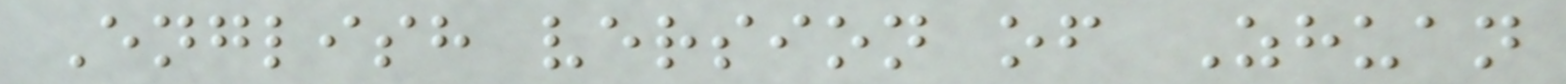English version of Zhuan
